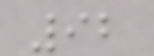92
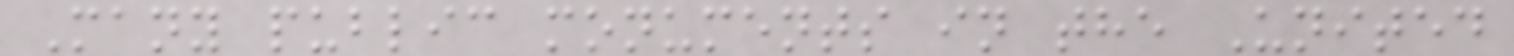Many public monuments in the United
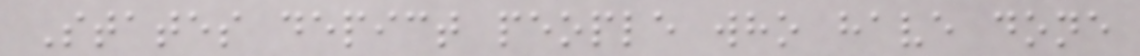States depict people who have done
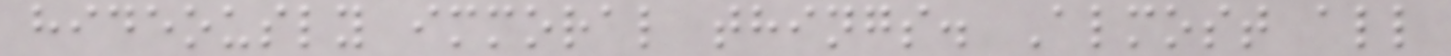hideously immoral things. Almost all
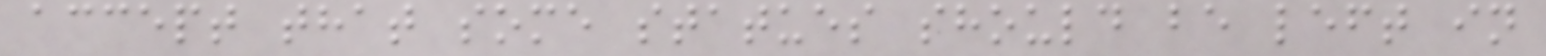accept that some statues should be left in
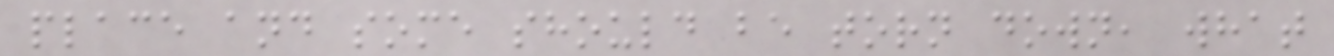place and some should be torn down, what
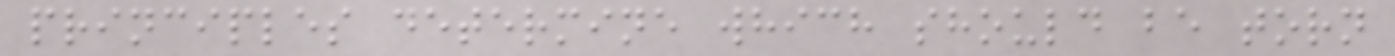principles determine which should be torn
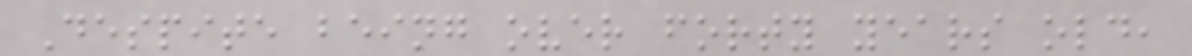Despite being over forty years old,
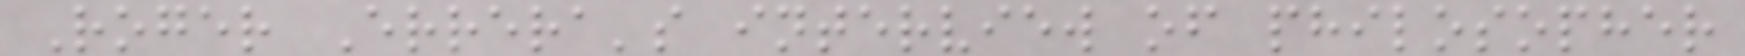Roger Errera's interview of philosopher
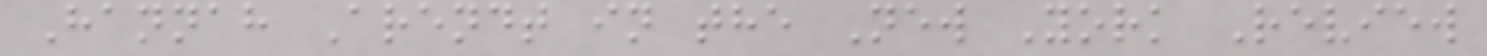Hannah Arendt in the New York Review
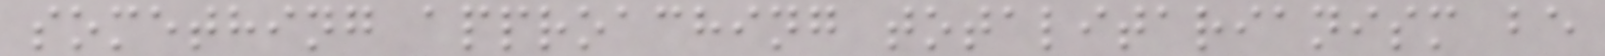something approaching totalitarianism be
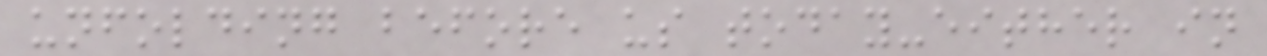unfolding before us today-either in
